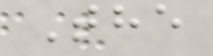The
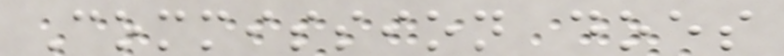Commission does
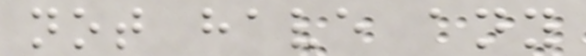not have any
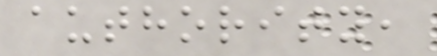authority,
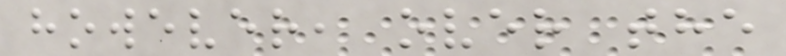however, over the
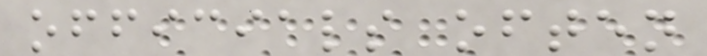officials often
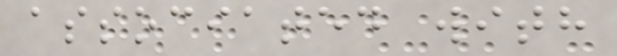associated with
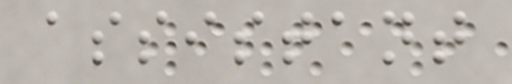assistant
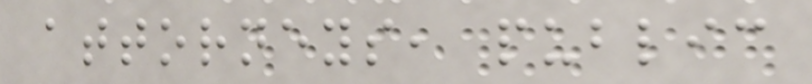attorneys, public
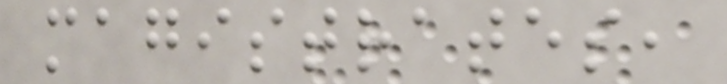magistrates,
